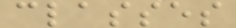classes
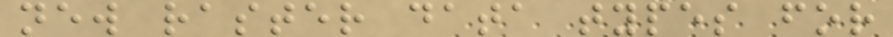new raster data types for
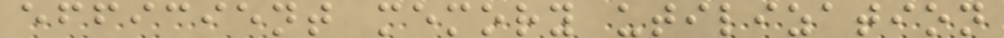efficient memory utilization
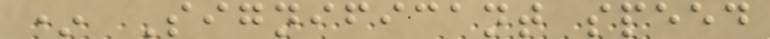* Significant speed
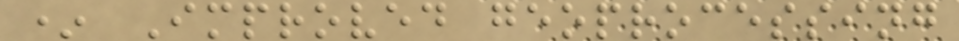* Improved geoprocessing
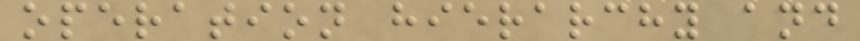operation hierarchy and
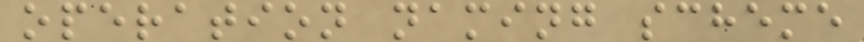operation naming scheme
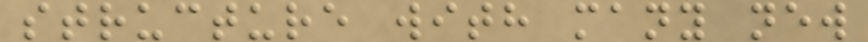structure with many new
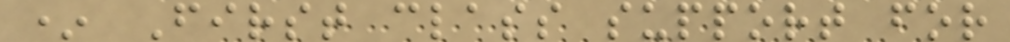* First class support for
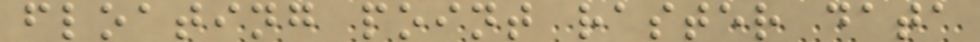floating point raster data
